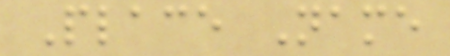Place Name
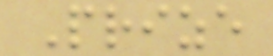Prize
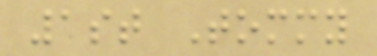1st Tommy
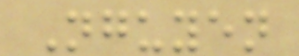Nguyen
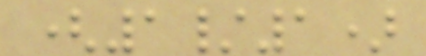(1/1)
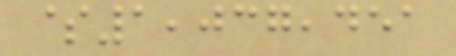$1,037,451
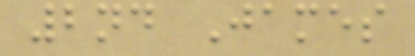2nd James
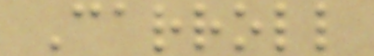Carroll
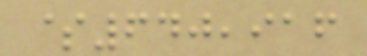$640,916
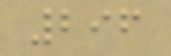296
